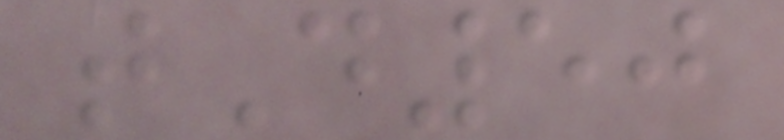tD50
